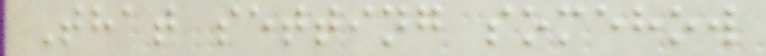That setting somehow
